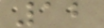12
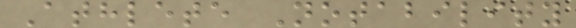Athlete Notability
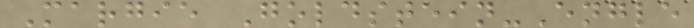Margie Goldstein-Engle
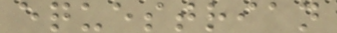equestrian
